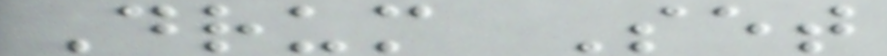Drum Set
